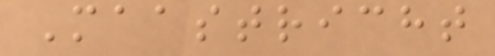Maastricht
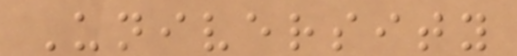University
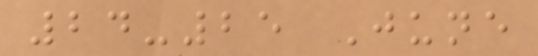24-25 June
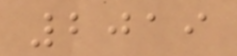2019
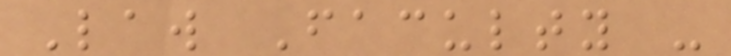Law Faculty -
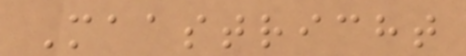Maastricht
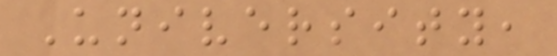University,
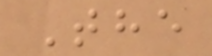The
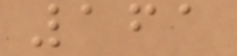161
